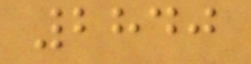2840
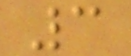3
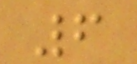6
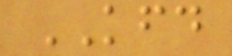KFD
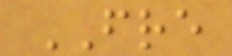FRE
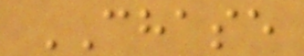CHASE
